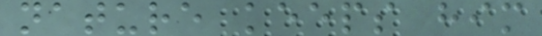nature keeps him
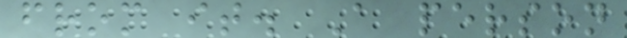from it. A person
